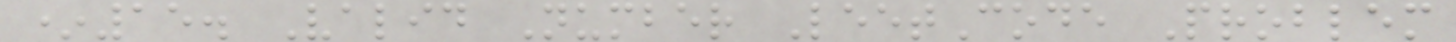*15. Valid Number LeetCode Problem
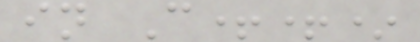in C++*
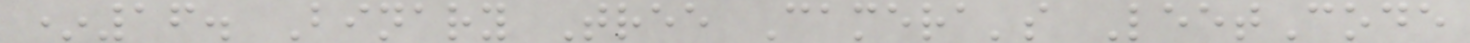*16. Binary Tree Camera's LeetCode
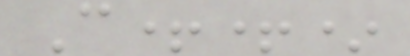C++*
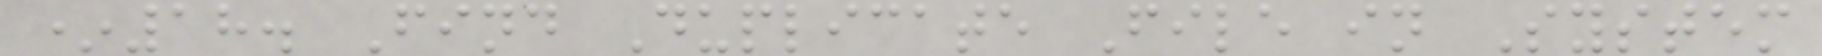*18. Find Duplicate File in System
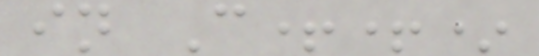in C++*
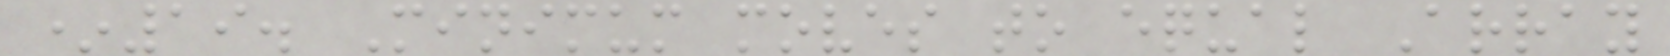*19. Minimum moves to equal Array
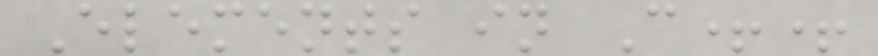Elements in C++
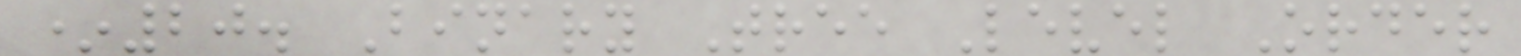*20. Binary Tree Level Order
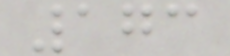173
